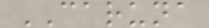CARUNA
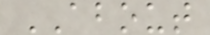ABOUT
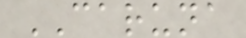CARUNA
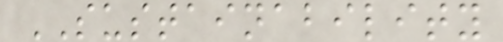SUSTAINABILITY
